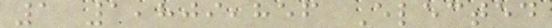1 1,809,856 Elected
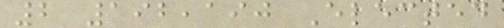2 192,190 Elected
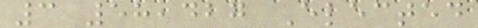3 58,427 Elected
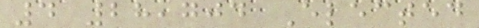4 28,704 Elected
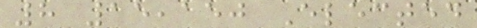8 15,150 Elected
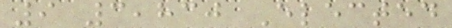9 3,830 Elected
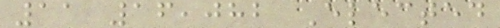11 16,082 Elected
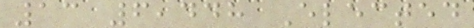13 6,448 Elected
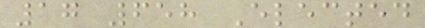17 658 Elected
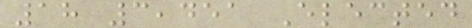18 3,451 Elected
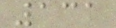131
